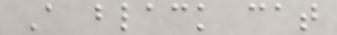A black cat
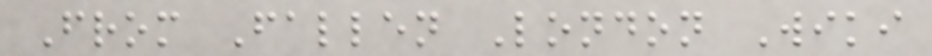From Fallen London Wiki
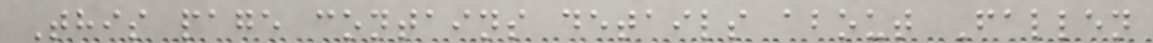This page contains details about Fallen
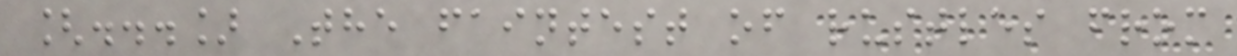[...] The faintest of rustles from
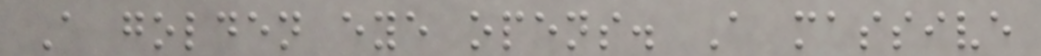A golden eye opens. A massive
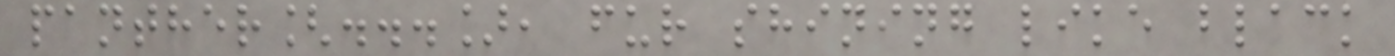panther[...], fur shining like black
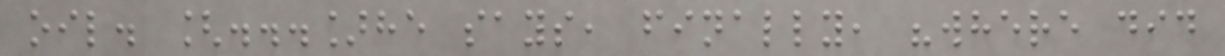oil. [...]he says, finally, "where did
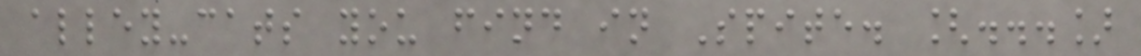alley-cats you find in Spite. [...]
